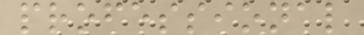professional
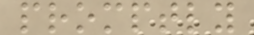promptly
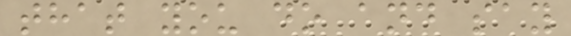that you do and say
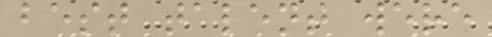best talent were
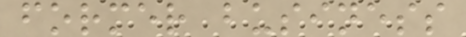former business
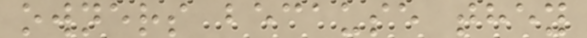owners because they
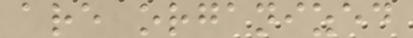are organized
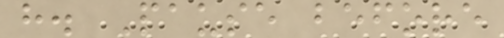h. Pause before
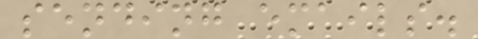sending emails.
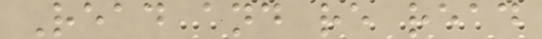Read and re read
